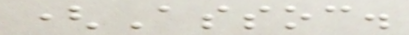(Assoc.
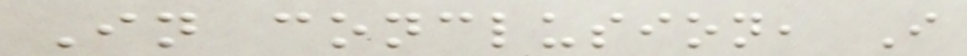In conclusion, I
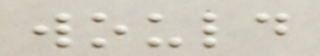would
